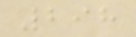298
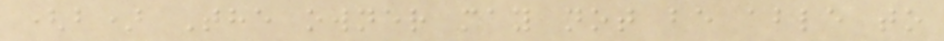(b) The owner may not be able to
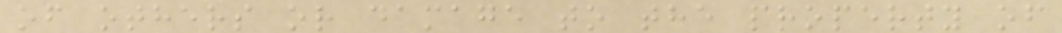of others or damage to the property of
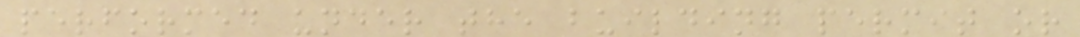performed under the building permit or
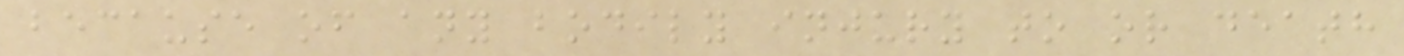because of any bodily injury to or death
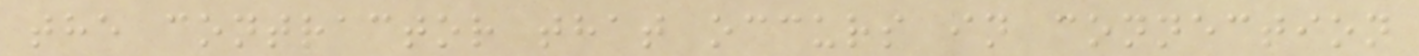the contractor that occurs in connection
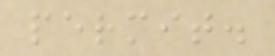permit.
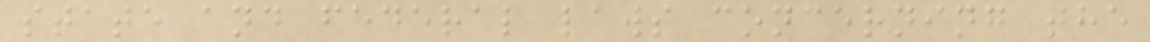state and federal laws concerning the
